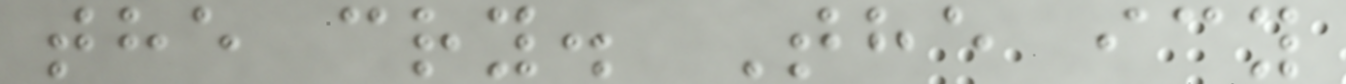the cry. The icy
